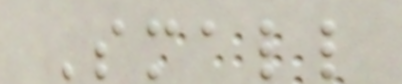Small
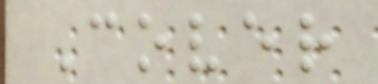Cover
